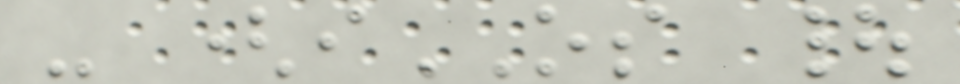- (iOS |
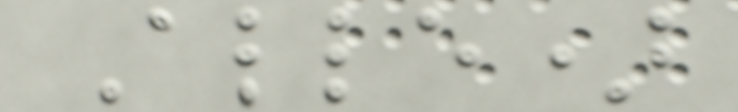Alle)
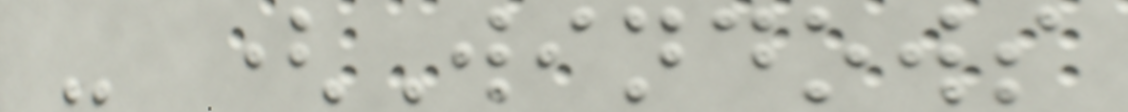- (Windows
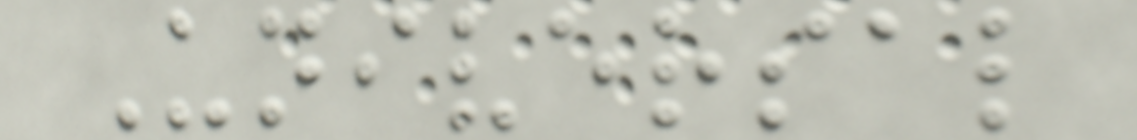Universal
